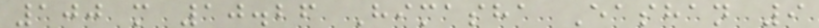100 m 10.26 Himasha Eashan 9
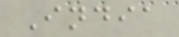India
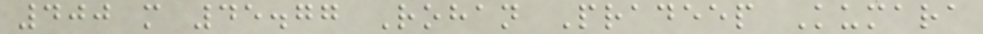400 m 45.77 Rohan Pradeep Kumara
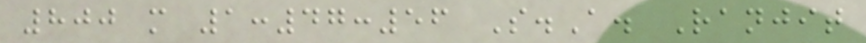800 m 1:47:56 S.A. Ranjit
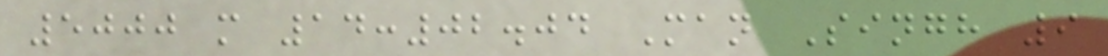5000 m 14:02.04 Man Singh 9
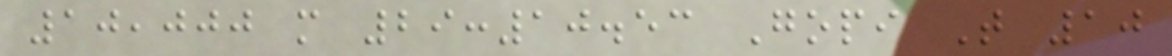10,000 m 29:10.53 Gopi T 10
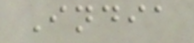India
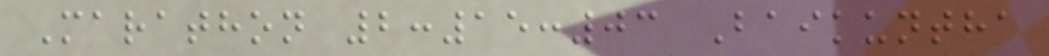Marathon 2:15:03 Baikuntha
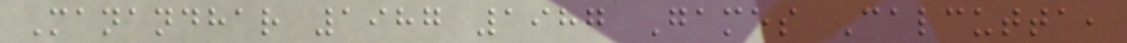Manandhar 1987 1987 Games Calcutta,
